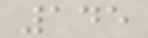145
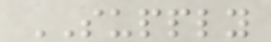SUPPLY
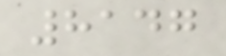8147
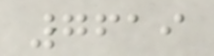7619
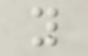y
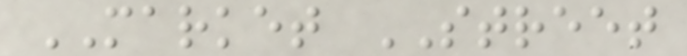MARKET STREET
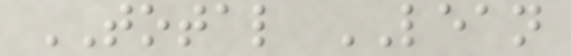TOTAL LEAN
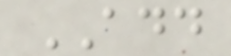ADD
